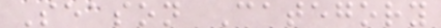Season Category
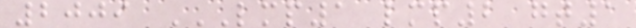2009 LMP1 LMP2 GT1
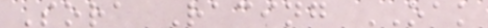Sora Racing OAK
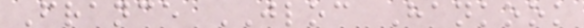France JLOC Hankook
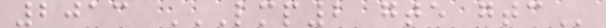2013 LMP2 GTE GTC
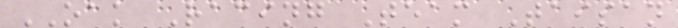OAK Racing Team Taisan
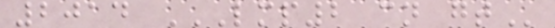2014 LMP2 CN GT
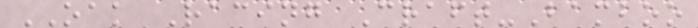OAK Racing Craft-Bamboo
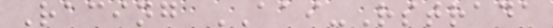Racing AAI-Rstrada
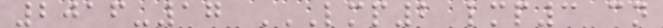2016-17 LMP2 LMP3 CN
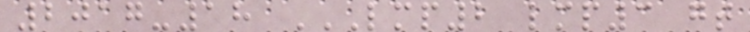2017-18 LMP2 LMP3 GT
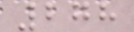278
